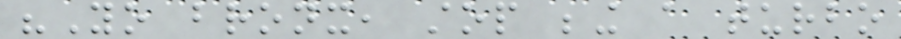"Yo bronx, stop being a turbo
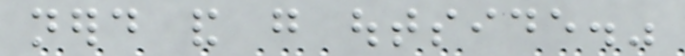nerd and go outside."
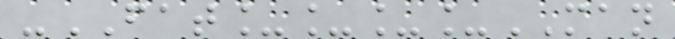-FAT____MAN
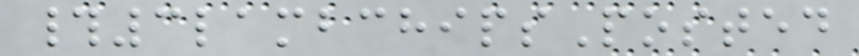#3lambchipsPosted
